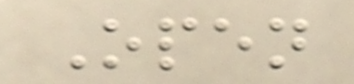Open
